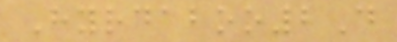Hyrdaboo2D
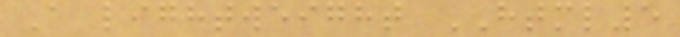A lightweight HTML5
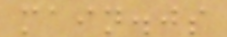main.js
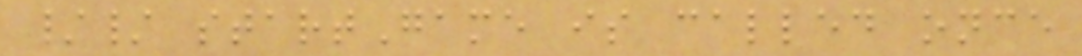// startGame is called once
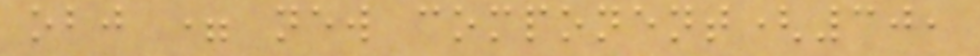obj = new component(30,
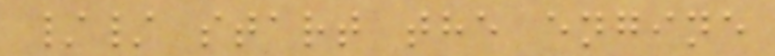// start the engine
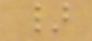}
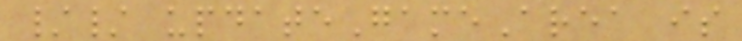// updateGameArea is
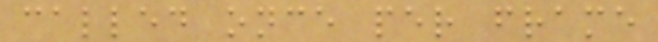called once per frame
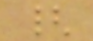{
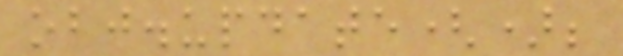obj.update();
